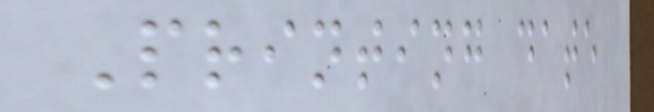Printing date
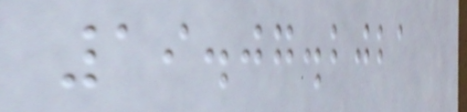19.07.2021
